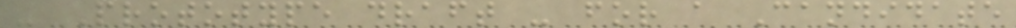- Prototype draft - for a Candidate
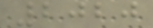2020
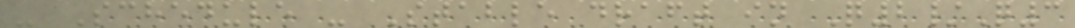- Schedule - Stable draft in Q2/Q3
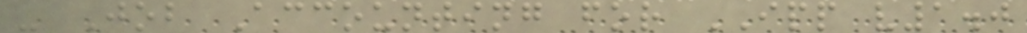- Job Accounting for IPP v1.0
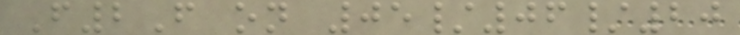F2F on 05/06/20
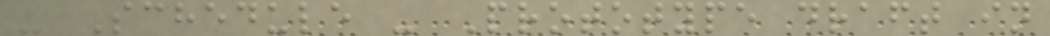- Schedule - Prototype draft in
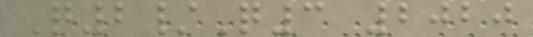Q2/Q3 2020
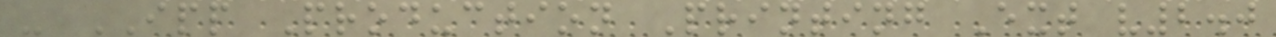- IPP Production Printing Ext v2.0
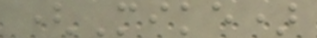(Mike)
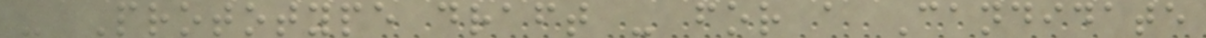- Prototype draft - for a Candidate
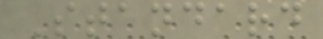Standard
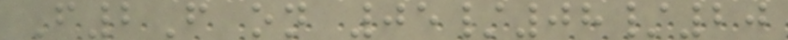F2F on 05/08/20
